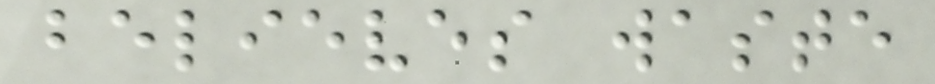believes waste
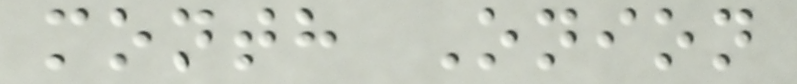month Onion
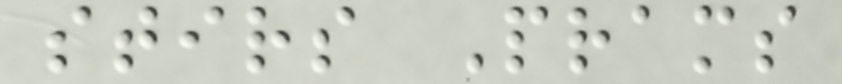stirs Prams
